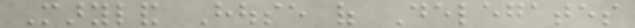Maryland House of Delegates
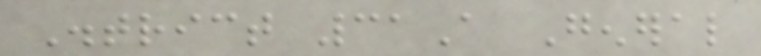District 31A General
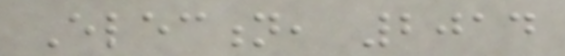Election, 2014
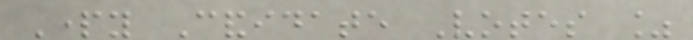Party Candidate Votes %
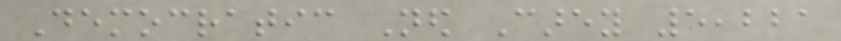Democratic Ned Carey 5,221
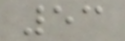53
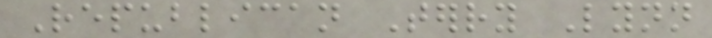Republican Terry Lynn
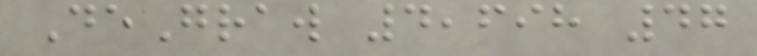DeGraw 4,698 47
